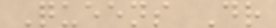Queens Dr
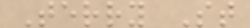Terry St
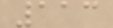113
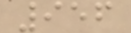956
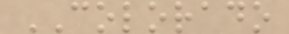COLORADO
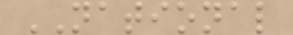NATIONAL
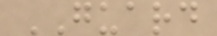GUARD
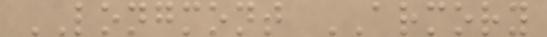LONGMONT ARMORY
